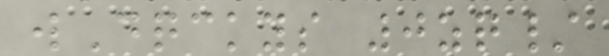wDqckys 0zq/
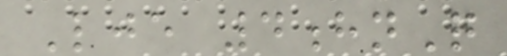Lje 4hnQ
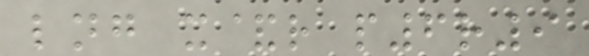lng x&r p6r9
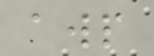awp
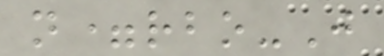n=rbo-J
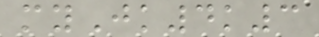myJk4k3
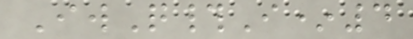IwQ#I*4
